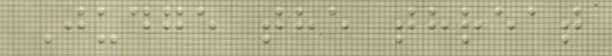Judge the threat
